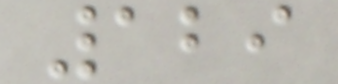129
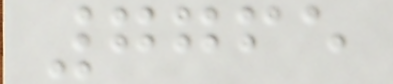7765
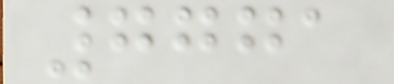7771
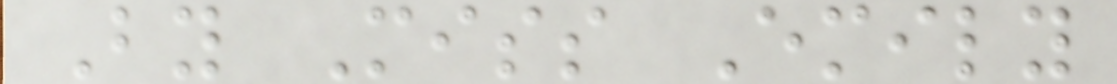By Miss Emily
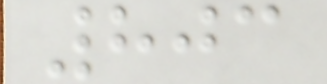803
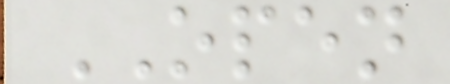OPEN
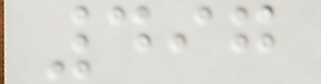497
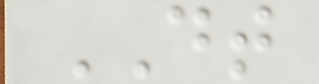DT
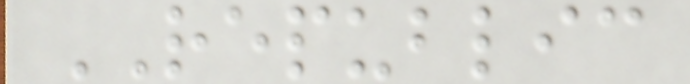REPUBLIC
